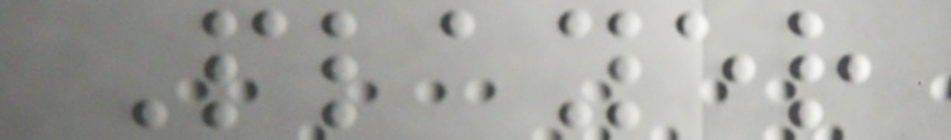Player
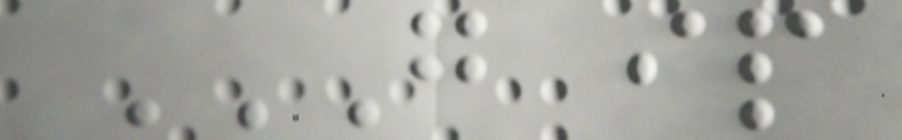G IP
